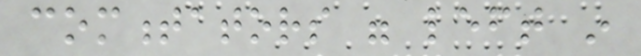commentators were left in
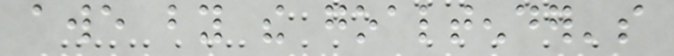awe by the goaltender's
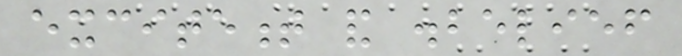excitement and disbelief
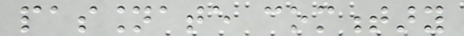passionate commentary
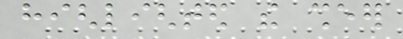highlighted the sheer
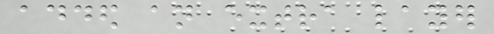added an extra layer
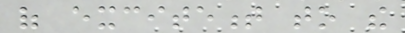of excitement to the
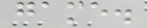game.
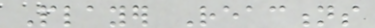Player Reactions
